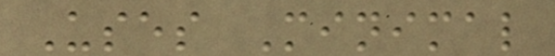Uses Minimal
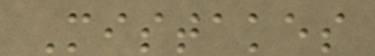Mistakes
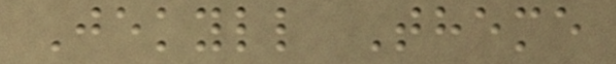Jekyll Theme
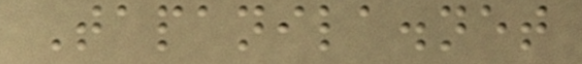Tapanila.net
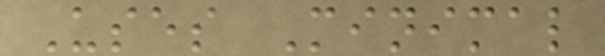Uses Minimal
